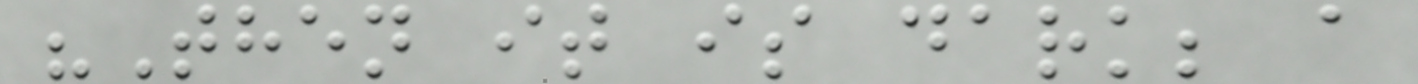"Then it is dark; a
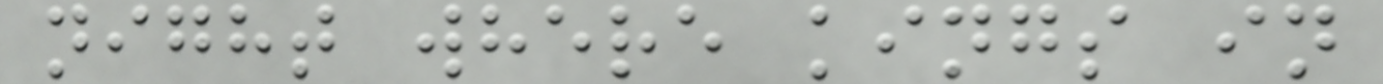night where kings in
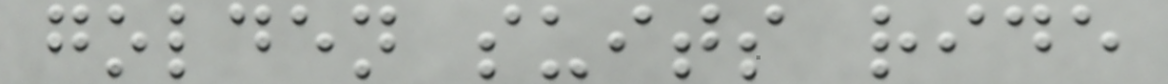golden suits ride
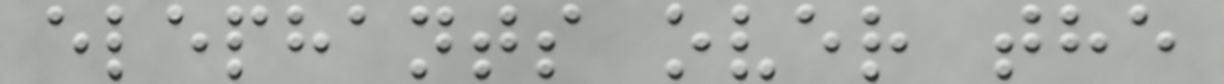elephants over the
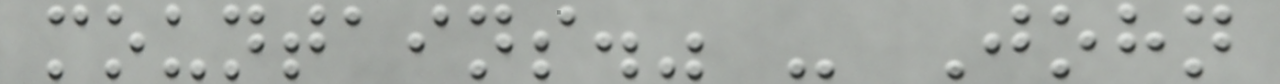mountains." - John
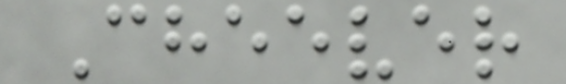Cheever
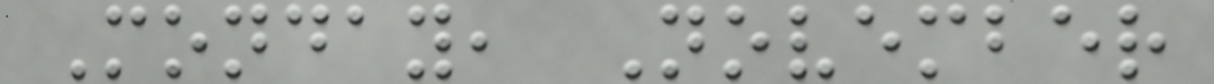Monday, November
